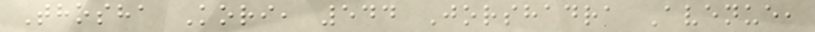Thosha Kori, 544 Jorshadra Avenue,
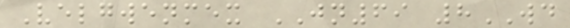Velgwenmex JN69 8WD
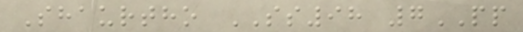Shaurtho SS98 7PP
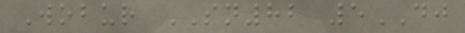Wobur SN82 5DJ
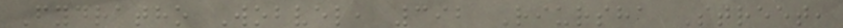Fydratho Wobvel, 392 Riursha Street,
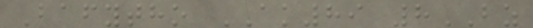Bafytho AK89 8BZ
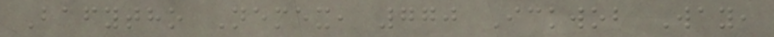Bafytho Nemex, 770 Ickwob Way,
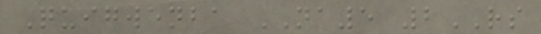Quigwenba NA5 2RS
